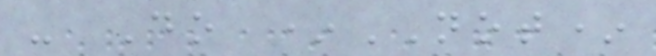- Do *NOT*
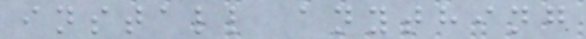install anything
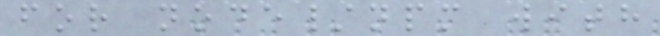for node/npm with
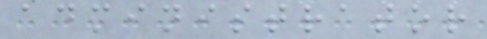administrator
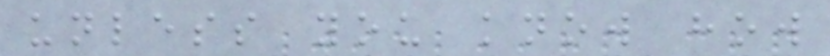unless you know how
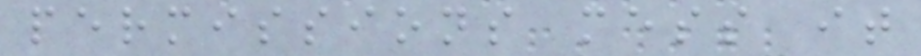permissions mess it
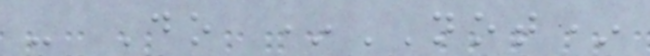- Do *NOT*
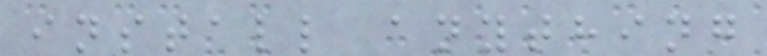install anything
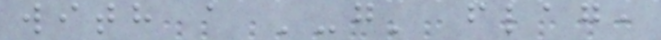with a '-g' flag,
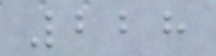228
